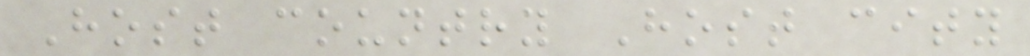Host country Host city
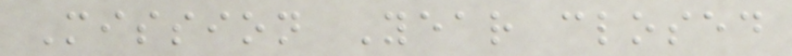Mission Year closed
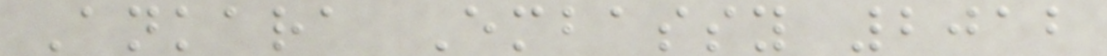Ankara Embassy 2012
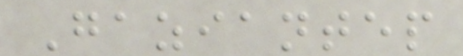Gaziantep
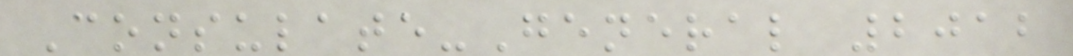Consulate-General 2012
